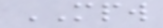MPW
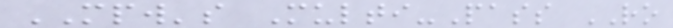MPW's Multi-Pass RO
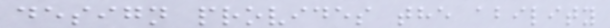design provides the ability
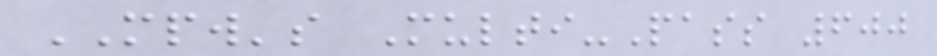MPW's Multi-Pass 600
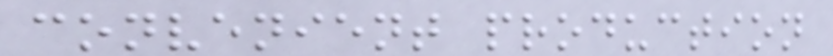convenient production
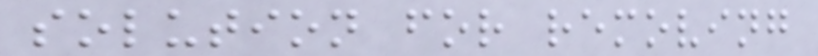solution for removing
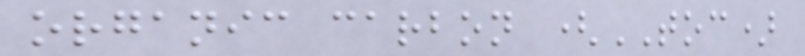organic carbon (TOC)
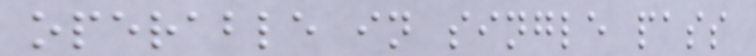operable in single pass
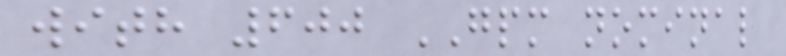with 600 GPM nominal
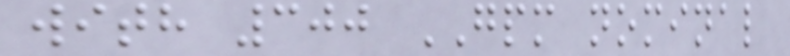with 300 GPM nominal
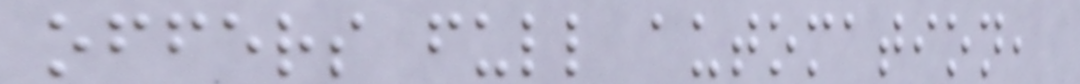offers full automation,
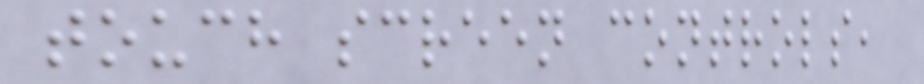touch screen controls,
